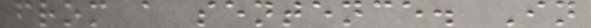from a sentence. In
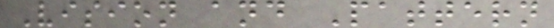Vision and Pattern
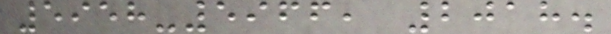5958-5966, 2018.
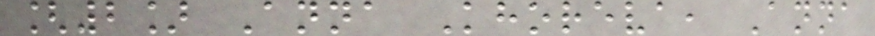[2] Anna Khoreva, Anna
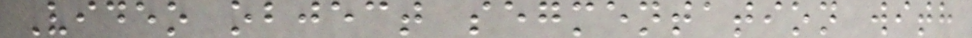Video object segmentation with
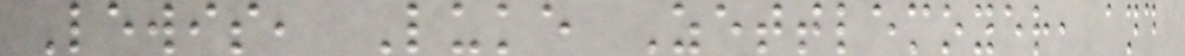Lewis, Luke Zettlemoyer, and
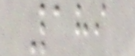189
